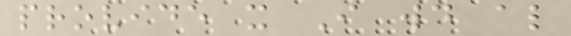provide it I would also
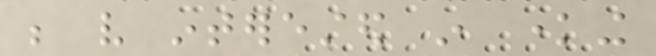be very interested in knowing
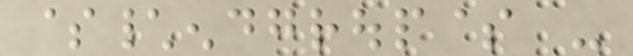$\endgroup$ -
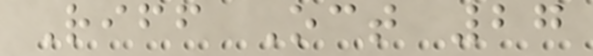Riff Oct 27
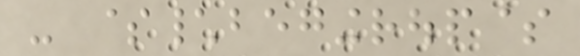- $\begingroup$
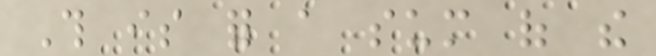This is for a sum of the
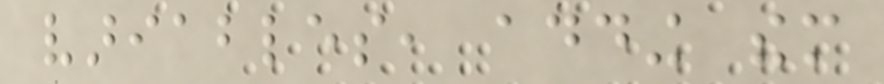variables, adding them
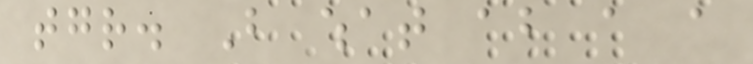together. But what about a a
